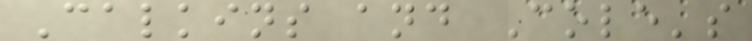Calkins and Cole's
